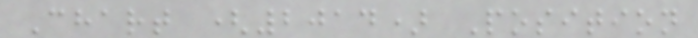Chart (2014) Position
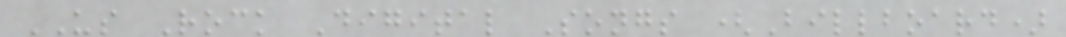US Rock Digital Songs (Billboard)
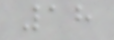18
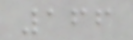166
